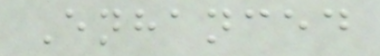Enhanced
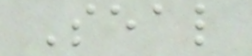Seal
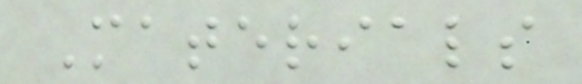Materials
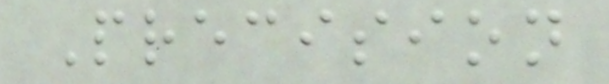Precision
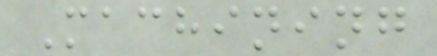Machining
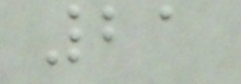21
